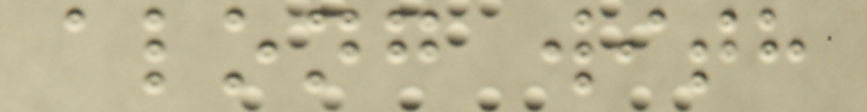along with
